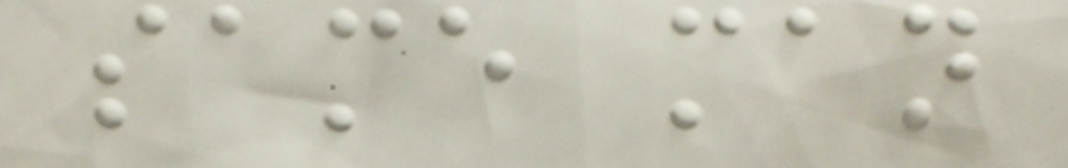same man
